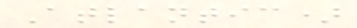Atlantic)
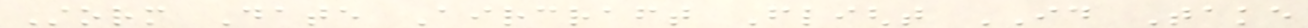Storm Date Aircraft Flight ID Take
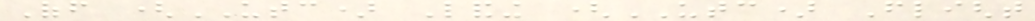Off (UTC) Landing (UTC) Flight
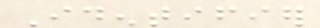Identifier
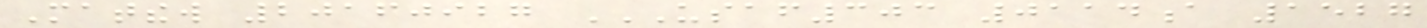Matthew 20160927 USAF303 0114A 1527
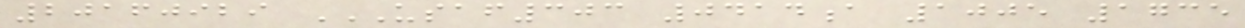20160929 USAF303 0414A 1005 1735
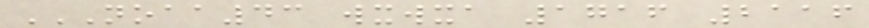NOAA43 WXWXA 1716 2116
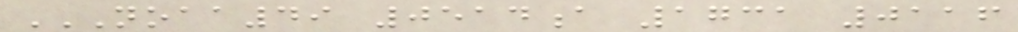NOAA49 0514A 1731 0116
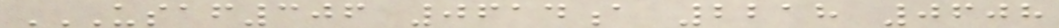USAF306 0614A 2218 0608
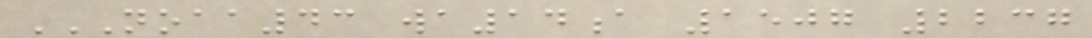NOAA43 WA14A 1507 2237
